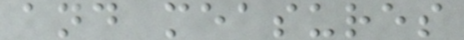and measures
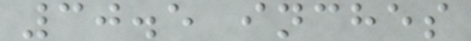30.5 inches
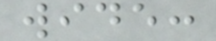wide:
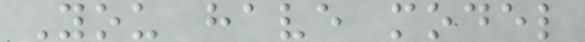You have model
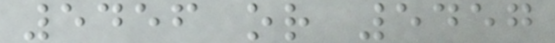5456 or 5457
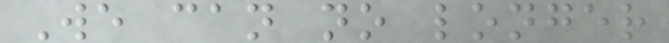We can no longer
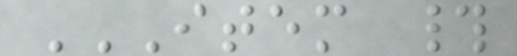ITEM #
